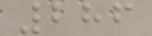286
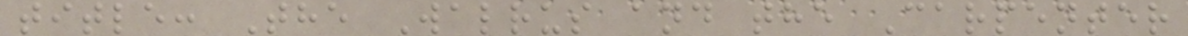title: The Walrus and the Carpenter
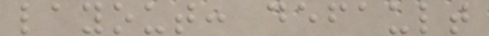layout: default
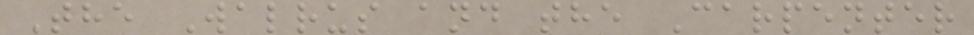The Walrus and the Carpenter
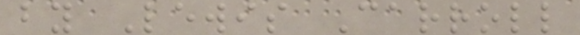by Lewis Carroll
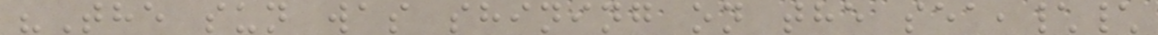"The sun was shining on the sea,\\
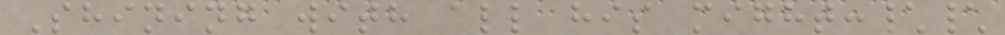Shining with all his might:\\
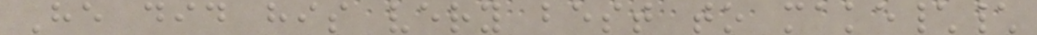He did his very best to make\\
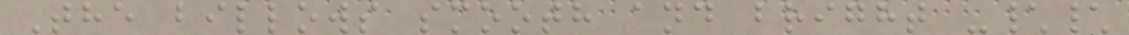The billows smooth and bright -\\
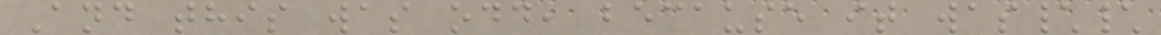And this was odd, because it was\\
